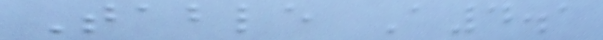Table A4.1
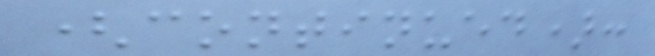(continued):
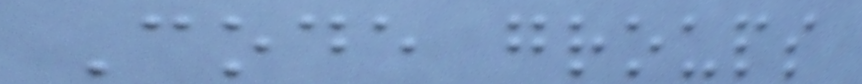Code groups
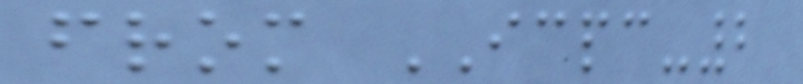from ICPC-2
